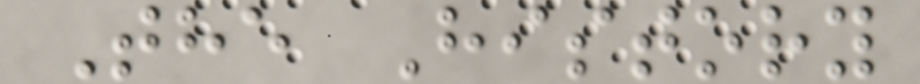The History
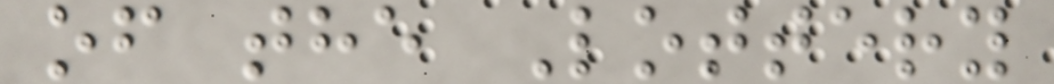of the Lottery
